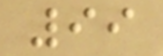99
